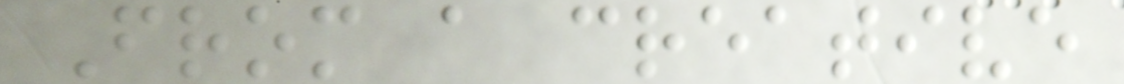From a creative
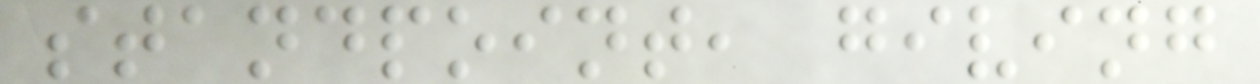standpoint, giving
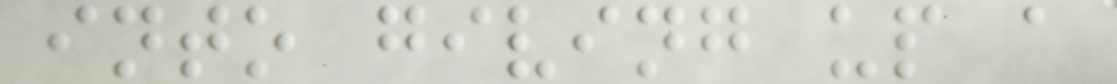into giving up a
